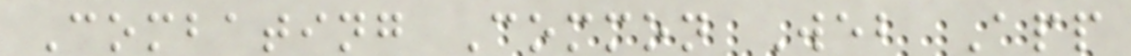Combating Common Web App
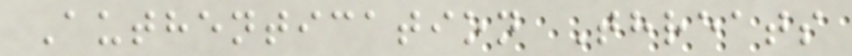Authentication Threats
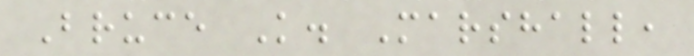Bruce K. Marshall,
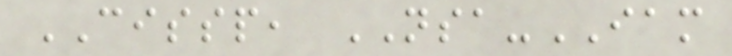CISSP, NSA-IAM
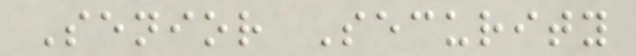Senior Security
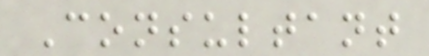Consultant
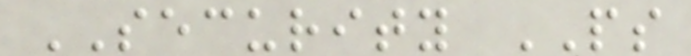SECURITY PS
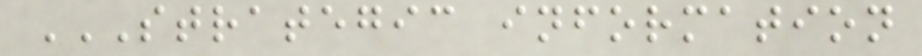STRATEGIC INFORMATION
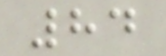84
